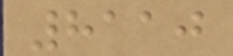8110
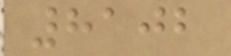8102
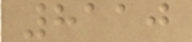8110
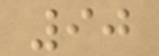90
